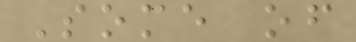Some of
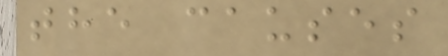the causes
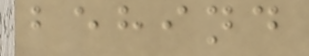behind
